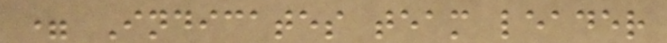= Indicates team leader
